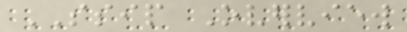SSIP Overview
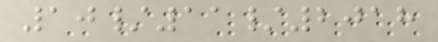10/11/2018
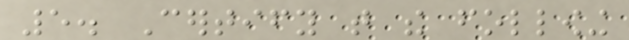5. Certify that the following
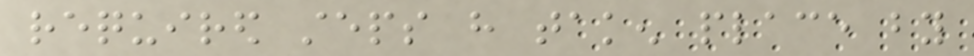required steps have taken place by
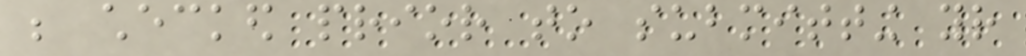be checked prior to submitting your
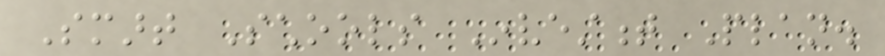Smart Schools Investment Plan.
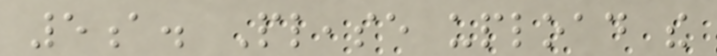5a. Please upload the
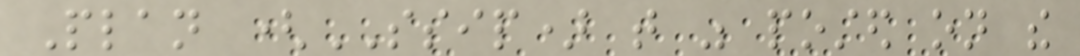Plan (SSIP) that was posted on the
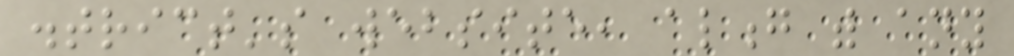district's website, along with any
